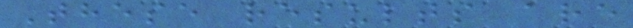These results are
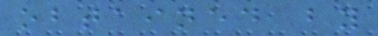obtained by
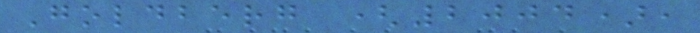Goldberg (2004),
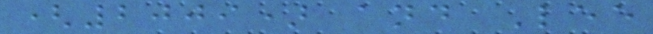(2009) and Lee
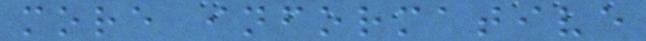more informative
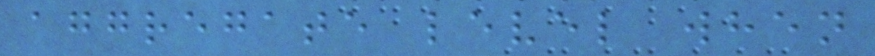aggregate level when
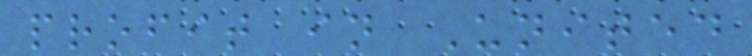profit in United
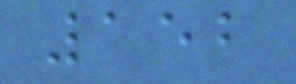152
